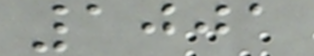1001
